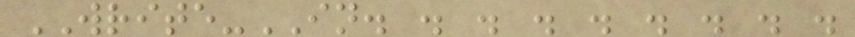WRITE-IN. . . . . . . . .
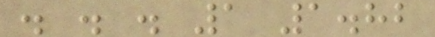. . . 1 1.82
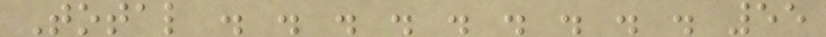Total . . . . . . . . . 55
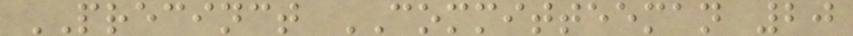PRECINCT COMMITTEEMAN 20
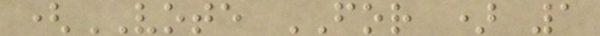(VOTE FOR ) 1
